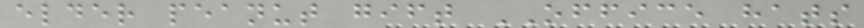elder peanut gift OFFICE hats
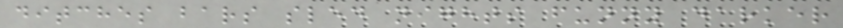ditches bars sled nights funny darker
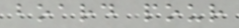board pour
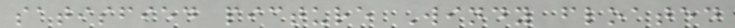satisfied picture Windy floated
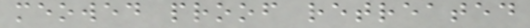meowed proof retreated
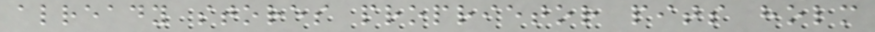already stores proprietor pits holm
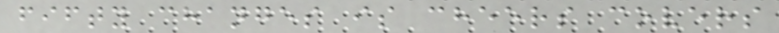fifty changes is cheers covers
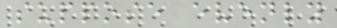suppose evenly
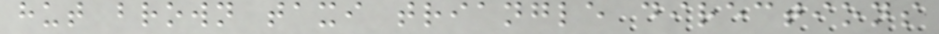hut brown taxi triangle directions
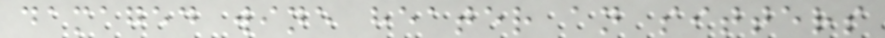damaged wine heater an sitters
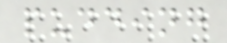pudding
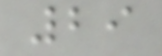29
